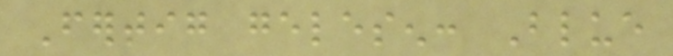Fertig gelesen: Blue
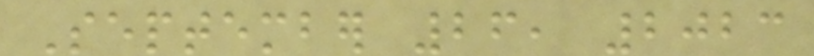September 26, 2023
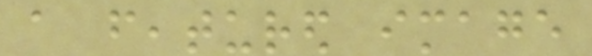a featured image
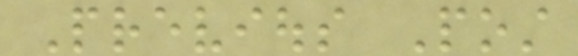Previous Post
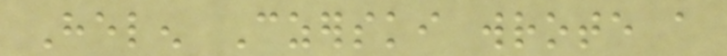Helen Czerski wrote a
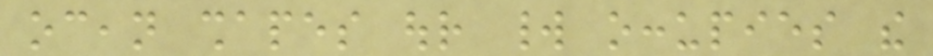ocean shapes our world occupies the
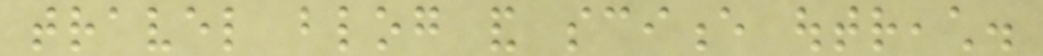travel blog and science outreach.
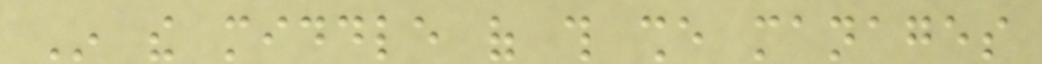In the middle of this she manages
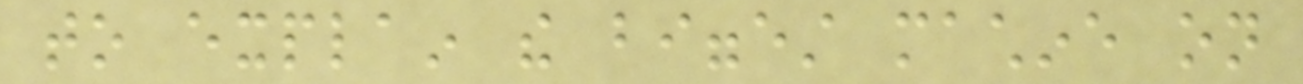to explain the biggest machine on
